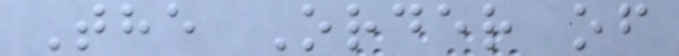The Order of
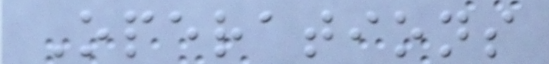Operations
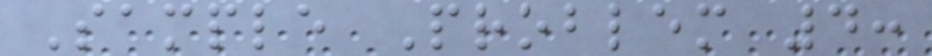Sample Problem 4:
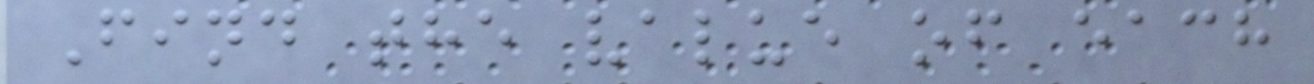Find the value of each
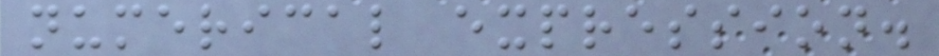numerical expression.
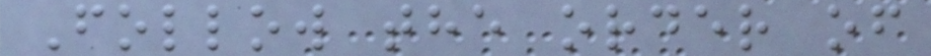Follow the order of
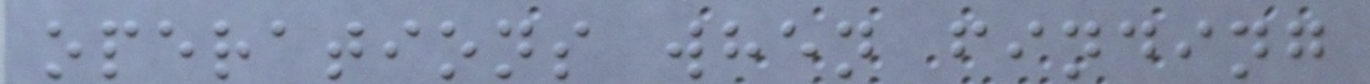operations when finding
